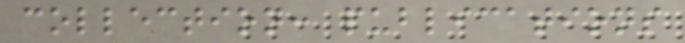collection: publications
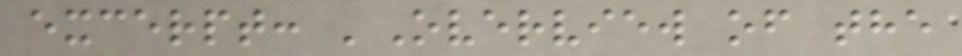excerpt: 'Overview of the
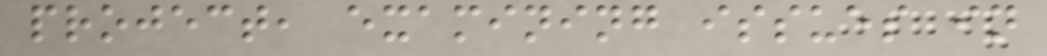project, examining issues in
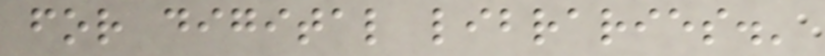for digital libraries.'
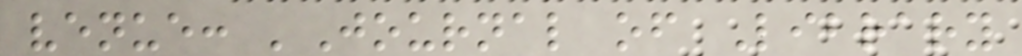venue: 'Journal of Library
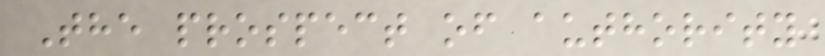The prospect of authority
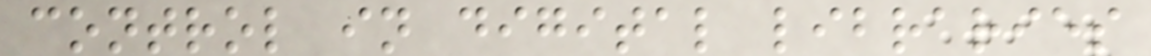control in digital libraries
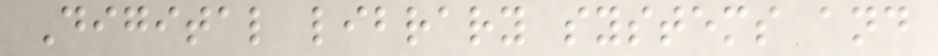Digital library systems and
